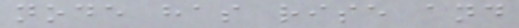node has rise and
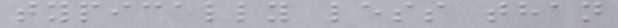typically less than
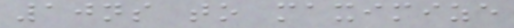10ns to maximize
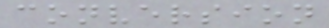conversion
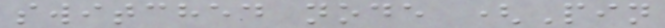switched node (Pin
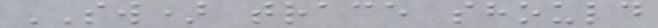SW) trace should
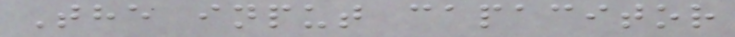The input capacitor
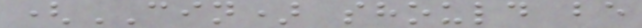(CIN) should be
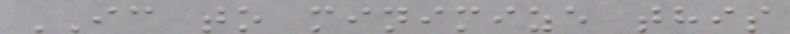IC to minimize this
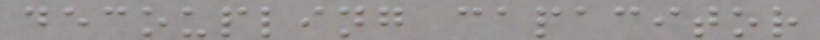decoupling capacitor
